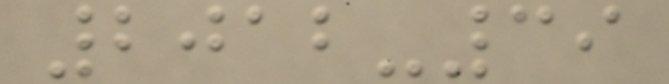2012-39
